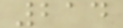214
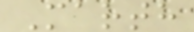Marth
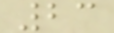23
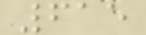615
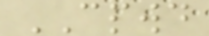CPWD
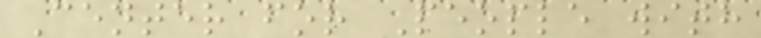Center for People with
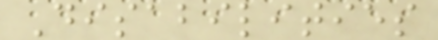Disabilities
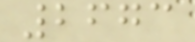2673
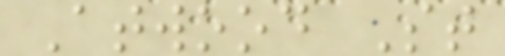Atwood St
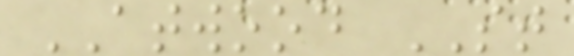ATWOOD ST
